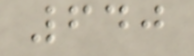640
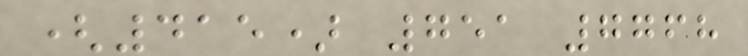(415) 751 7768
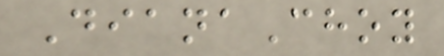DianaChoy
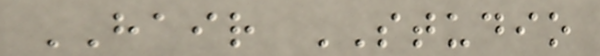HAIR STUDIO
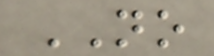NO
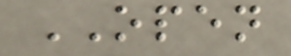OPEN
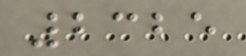2325
